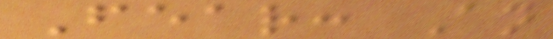Fear: An
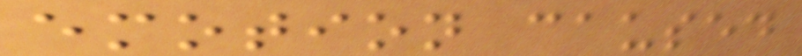emotion caused
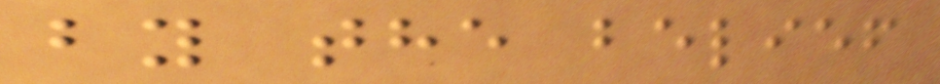by the belief
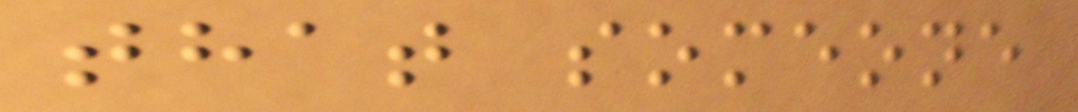that someone
